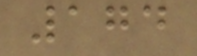174
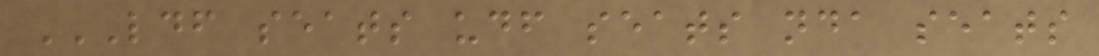LDF SEATS UDF SEATS NDA SEATS
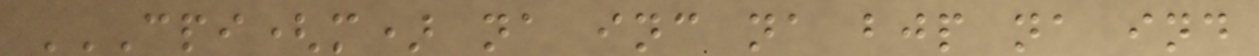CPI(M) NA INC NA BJP NA IND
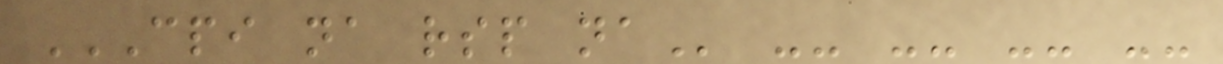CPI NA RSP NA -- -- -- --
